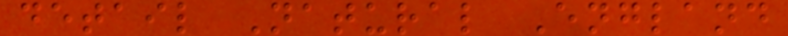detail Natural England
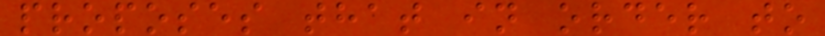proposes that in order to
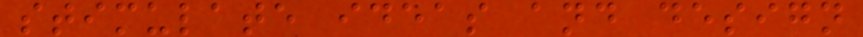stimulate ideas and design
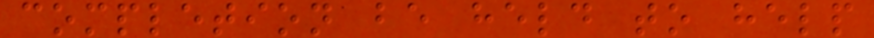completion be held to help
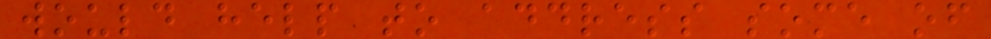would help to address some of
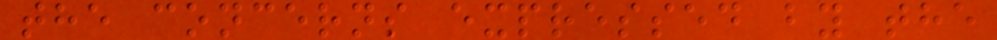the concerns expressed by the
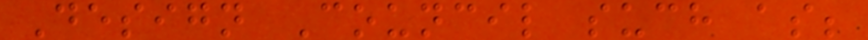Design Council such as;
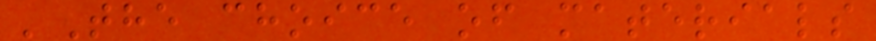'The choice of materials
